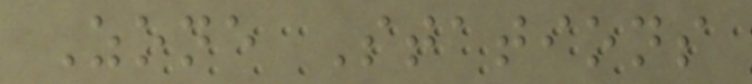Zone Stations
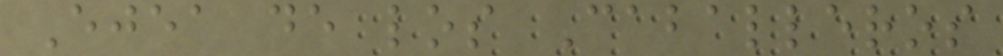Ejea de los Caballeros
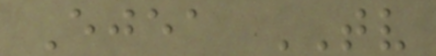Ejea TV
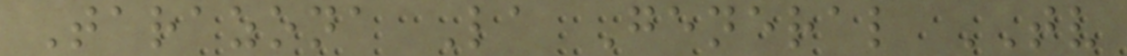Tarazona La General TV
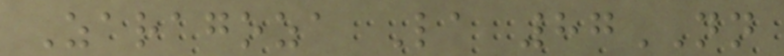Zaragoza La 87NN
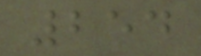254
